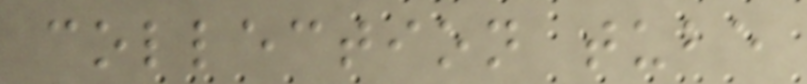collection tube
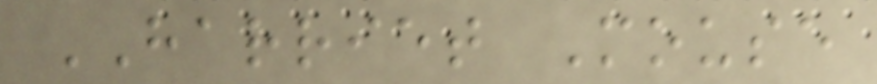HARRIET Mouse
